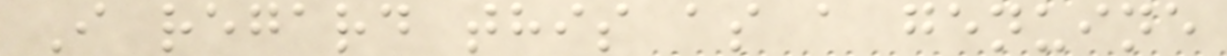I regard this as a genuine
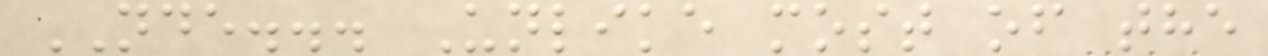NDE... Unlike most of the
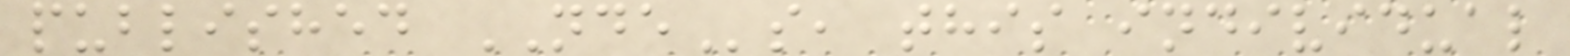published NDEs, this individual
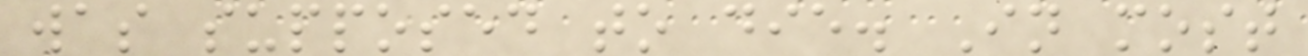was supposed to die. In most
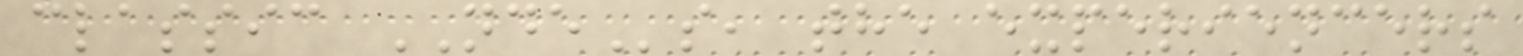classic NDEs, the experiencers
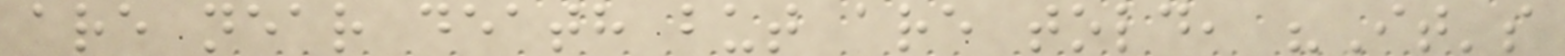are near death but are told, "It's
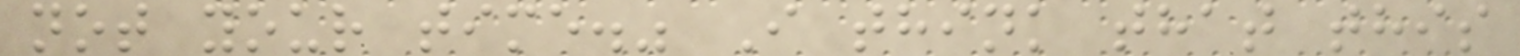not your time." I think that this
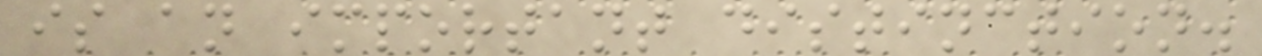is an important distinction.
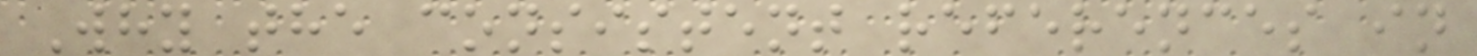Why the consistent references in
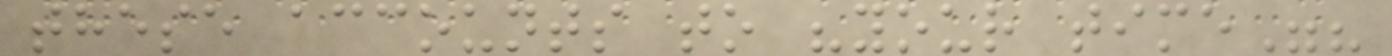these accounts to "your time"?
